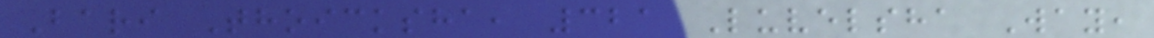Bari Thoicksha, 321 Luvelsha Way,
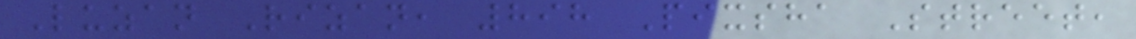Luzan Rizan, 898 Pixsha Street,
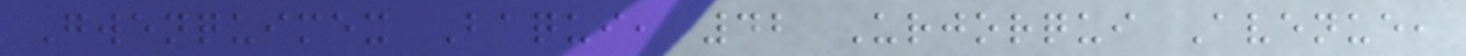Gwenquimex Baqui, 42 Urjorqui Avenue,
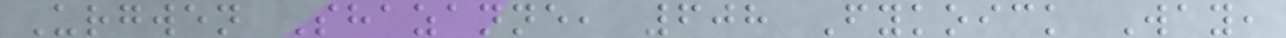Urgwen Shazanne, 608 Fykoick Way,
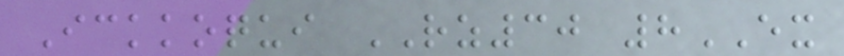Ickkoqui RZ30 8EX
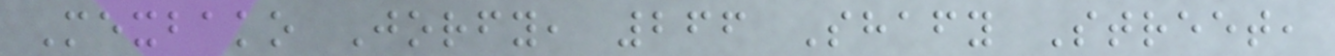Mexbako Jorfy, 266 Shafy Street,
